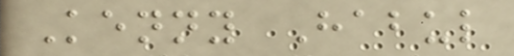Kenny Habul
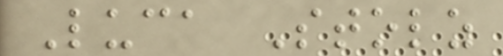Luca Stolz
